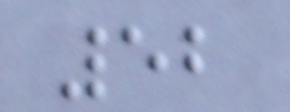52
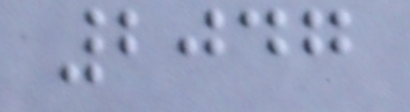2047
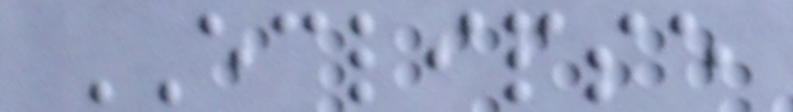ECLIPSE
